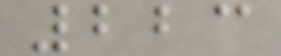223
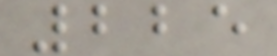225
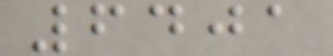6401
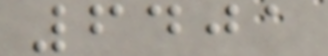6401
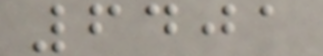6401
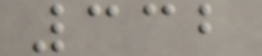332
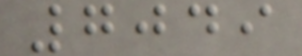7049
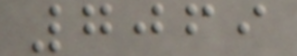7069
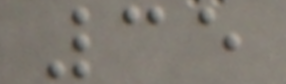35
